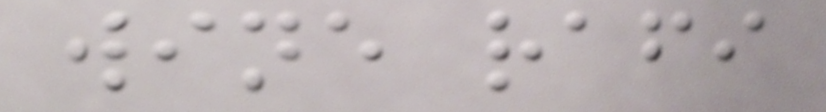wine rafi
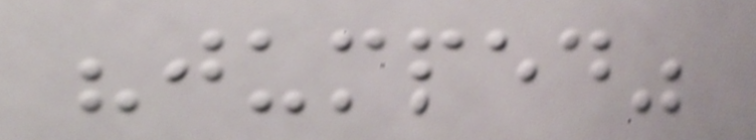"jumped"
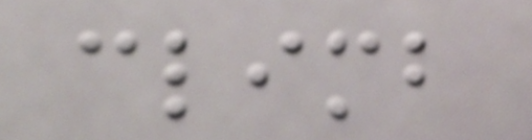climb
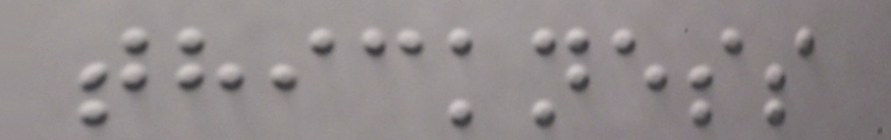thickness
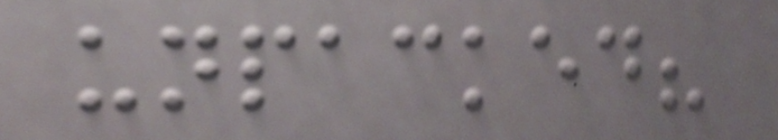unpacked?
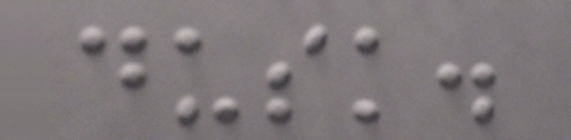dusk.
